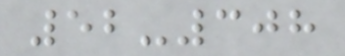52-308
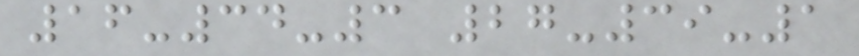16-34-3 27-39-1
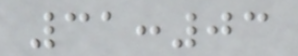31:03
